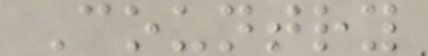Country
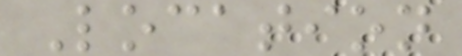Location
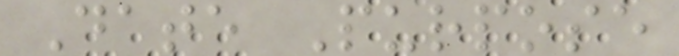Date Purpose
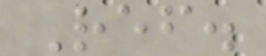Ref.
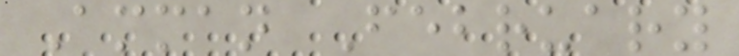Amman February
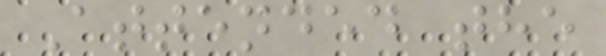Attended the
